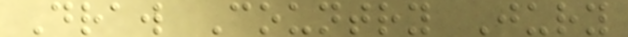Draw Country Jury
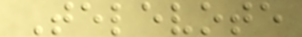Televote
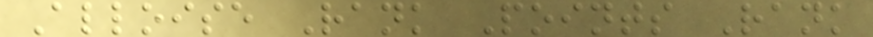Alloise Rank Points Rank
